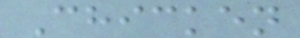Chicken
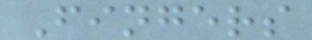Fingers
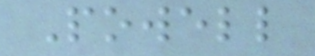Powell
